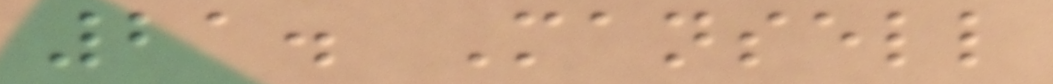21. Mansell
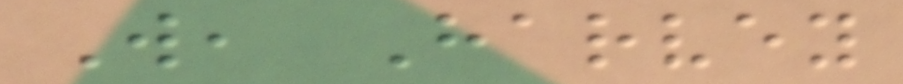W, Harvey
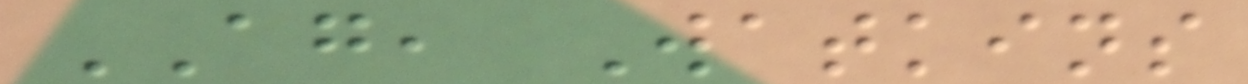AG, Watkins
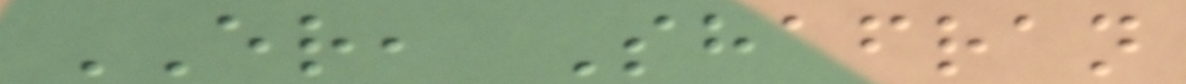ER, Shafran
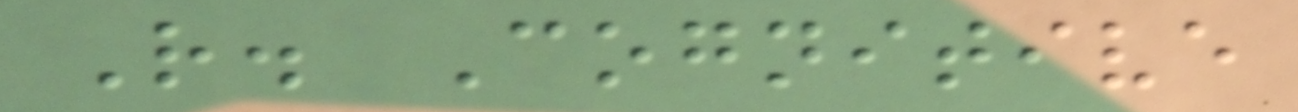R. Cognitive
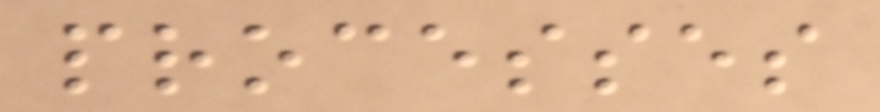processes
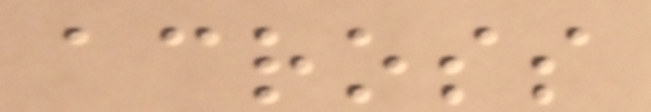across
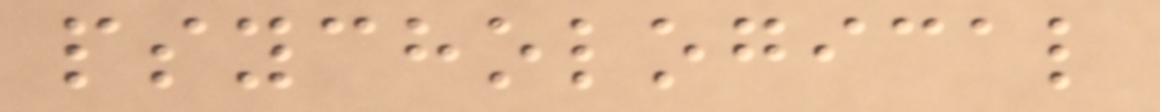psychological
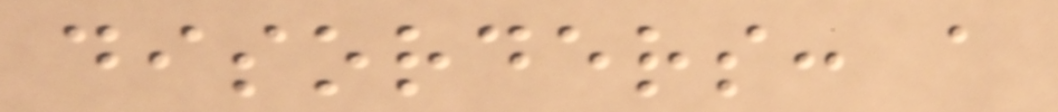disorders: a
